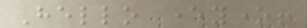Hello everyone!
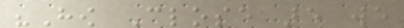"How Close are we
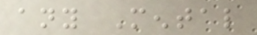any Mental
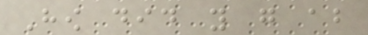How did you go about
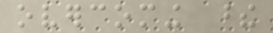overcoming these
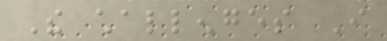The challenges I
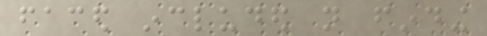faced included not finding
